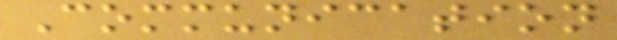Communication
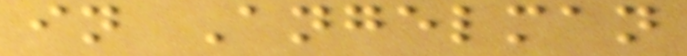in Angelman
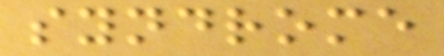syndrome
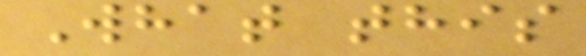What this
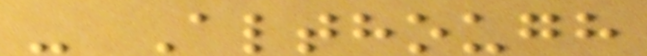- Although
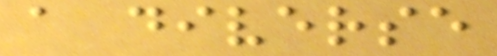a diverse
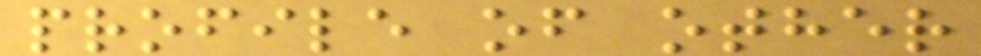profile of other
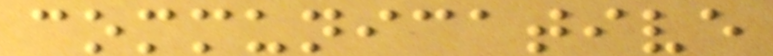communicative
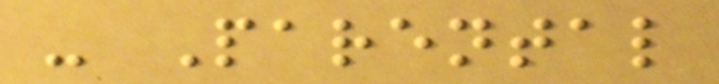- Parental
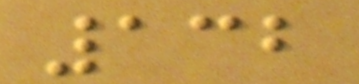132
